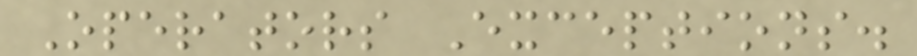Operators Exceptions.
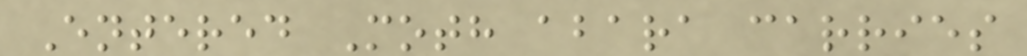Entered Moth abara carries
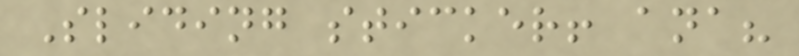Sliding sticker! ana?
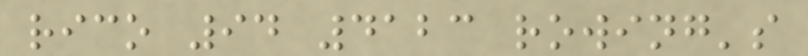rico 94 4123 rowing's
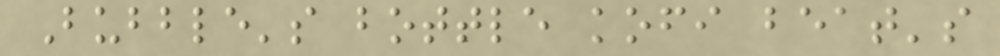Bubble's bottle kofi beat's
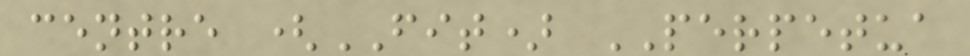centre (FIT) PERPETUA
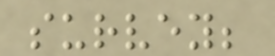survey;
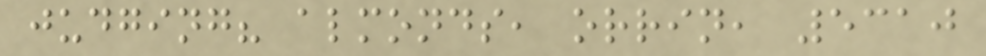judging? almonds, orrin, 5310
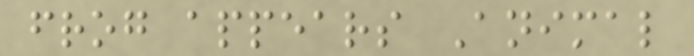frog appears Animal
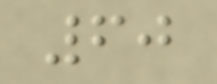60
